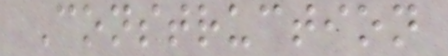Construction
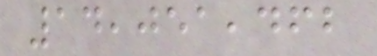14,051,462
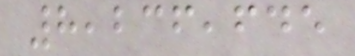8,236,645
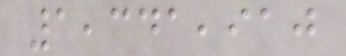1,341,910
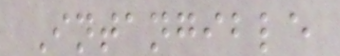Intangible
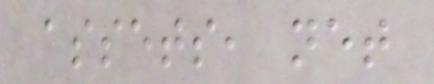assets, net
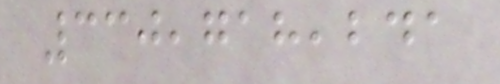330,718,241
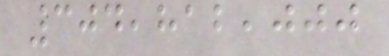304,812,000
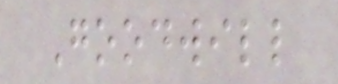Goodwill
